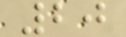20
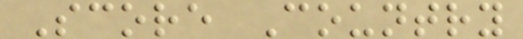Score Country
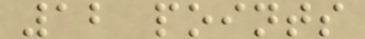12 points
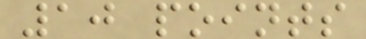10 points
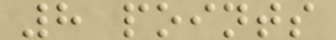8 points
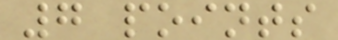7 points
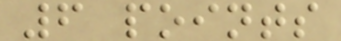6 points
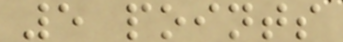5 points
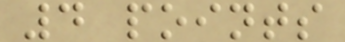4 points
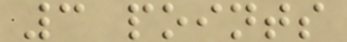3 points
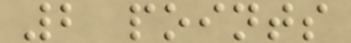2 points
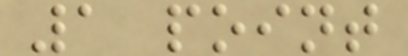1 point
